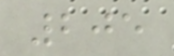205
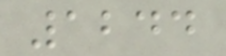1244
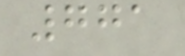771
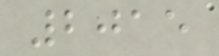2015
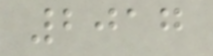2017
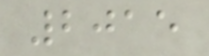2015
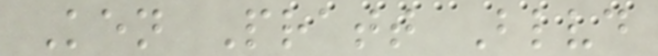Ken Pratt Blvd
